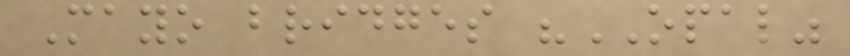Mayo bridges "OPAL"
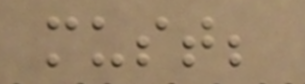must;
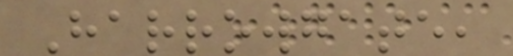Harrowgate,
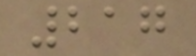217
